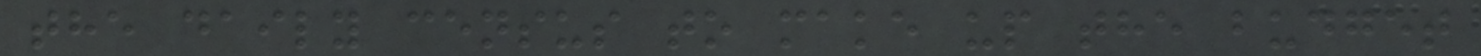the daily census to make up the budget
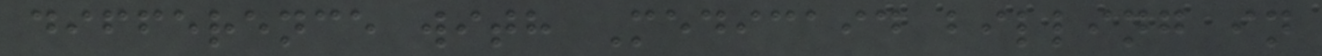difference with Medicaid billing in
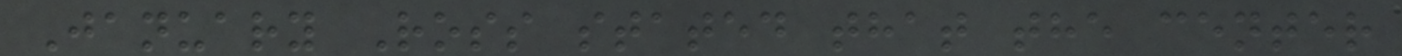January Ross stated that the center
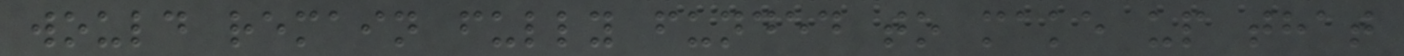would remain fully funded to make up that
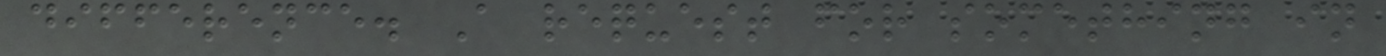difference. A request for something in
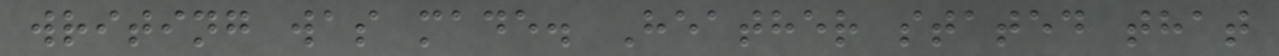writing was made. Heather stated that
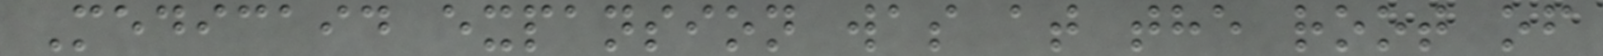Medicaid expansion was at the root of
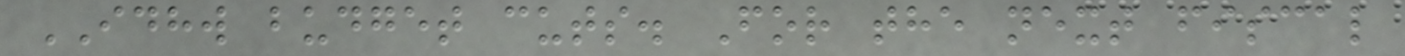IDHW budget cuts. For the next fiscal
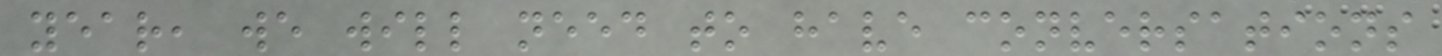year, we will need to have conversations
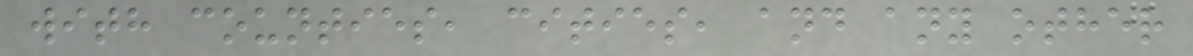with counties, cities, and any other
